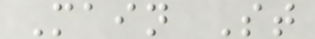Main St
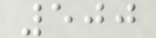500
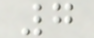7
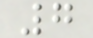7
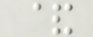&
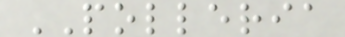POLLERIA
